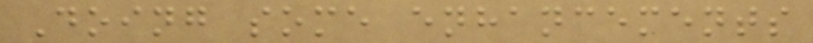Doing some enhancements
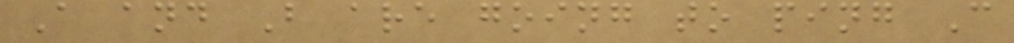A and B are going to ping C
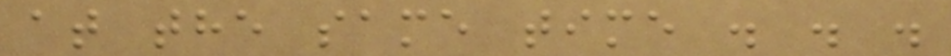at the same time . . .
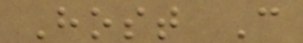Host C
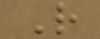R
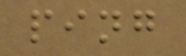ping
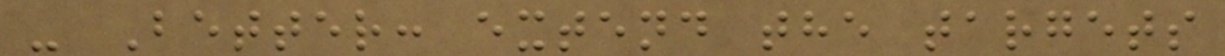- Better: extend the targets
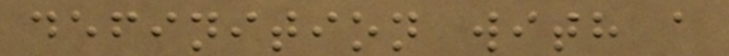definition with a
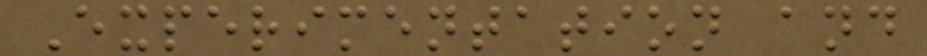Experimentation and
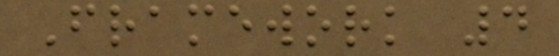Framework 4
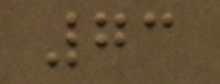73
